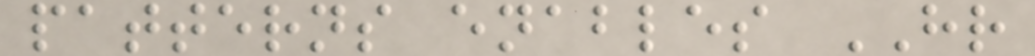patterns enables HR
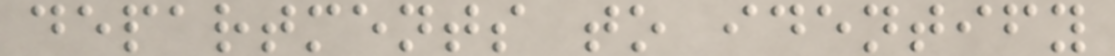departments to identify
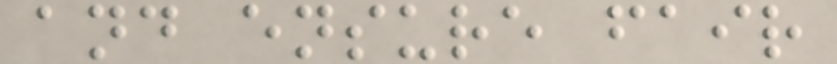and ensure fair
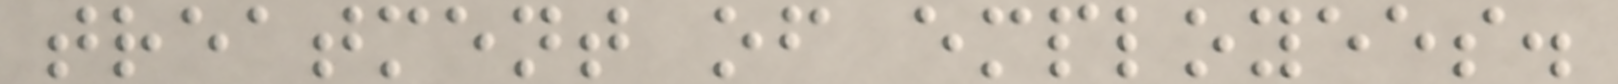treatment of employees.
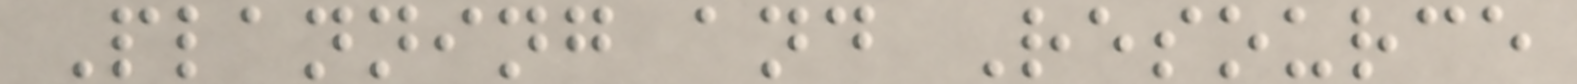Planning and Resource
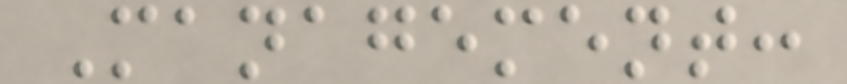Management:
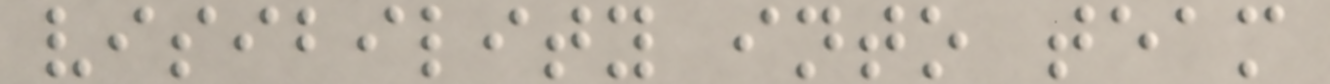visibility into team
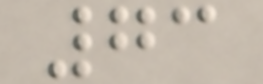73
